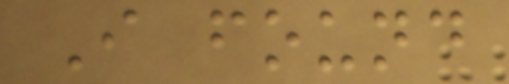I found
